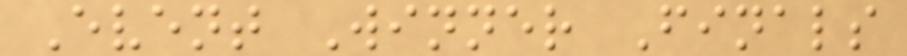Event Winner Finals
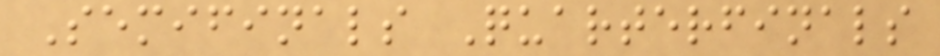Semifinals Quarterfinals
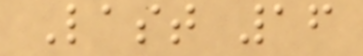Last 16
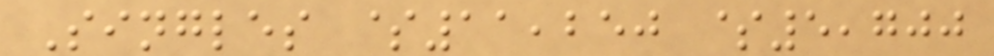Singles $11,250 $5,700
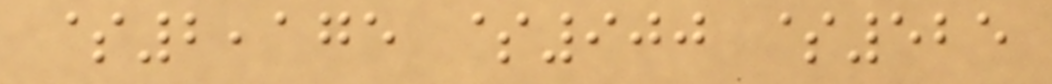$2,175 $900 $525
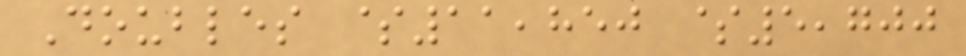Doubles $11,850 $5,700
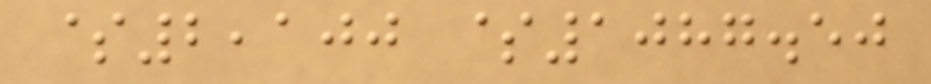$2,100 $1087.50
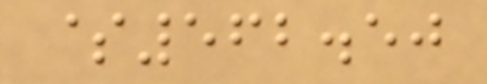$562.50
